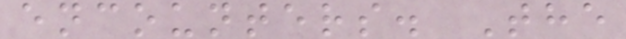encounters. The
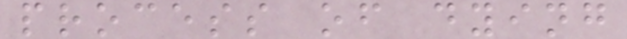process of dying
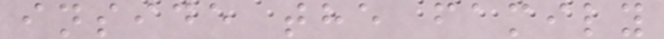inside the family
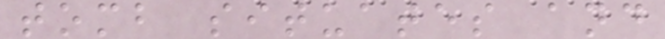tomb situates and
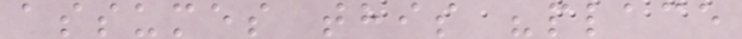assumes this "place
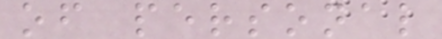of personal
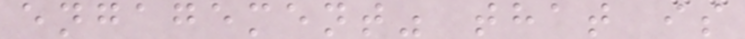engagement" that is
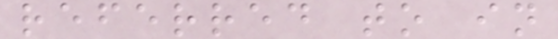referred to in
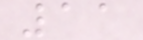11
